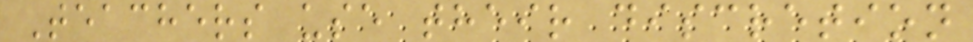Teachers use their discretion
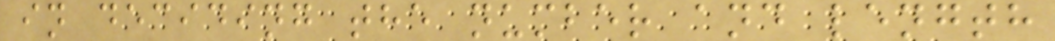in deciding the number and length
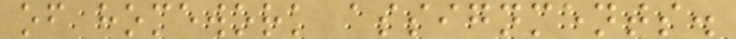of homework assignments.
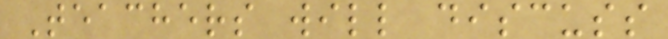Teachers will discuss
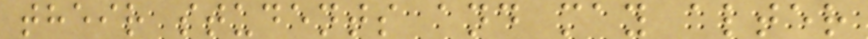their students and may alter
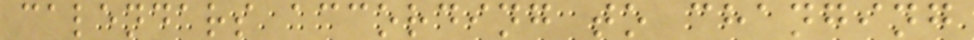calendars according to changing
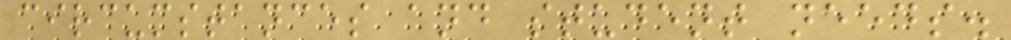circumstances and student needs.
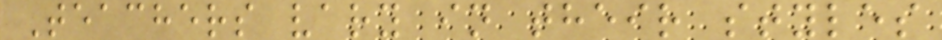Teachers vary in their styles
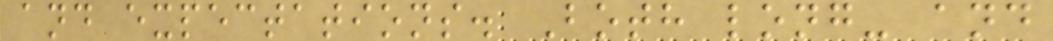and expectations. Both long- and
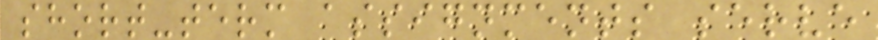short-term assignments serve
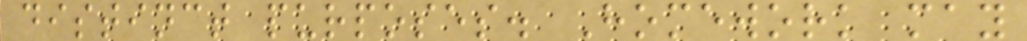distinct purposes. Homework may
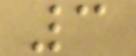3
